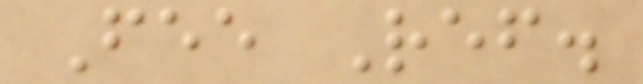Fee Ref.
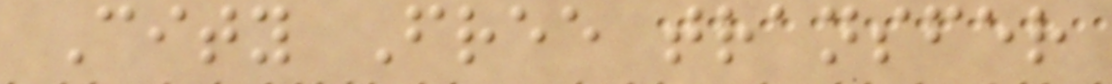City Free transfer
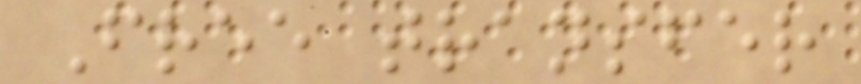Free transfer
